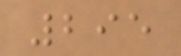295
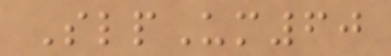SlpUm60
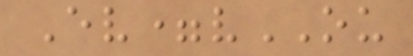Ev=vOU
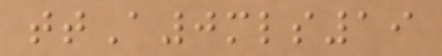ttA0mls19
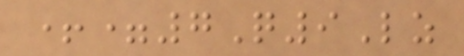+=7Q9Lz
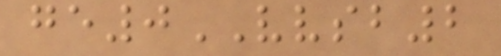ge0VVSB2
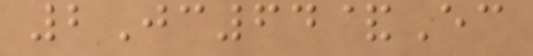2Jc64&Ec
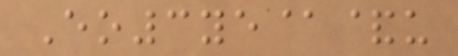Eo3ye@&u
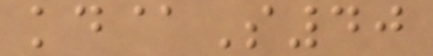kd@S40
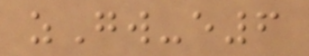zGw-e6
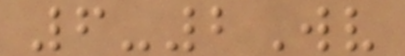6-2Wv
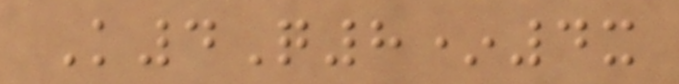K4Q8*4x
